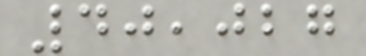40,027
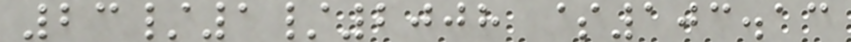23/1/2008 $103.13
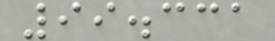99.331
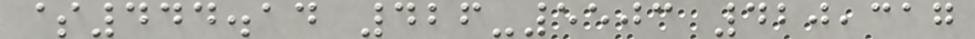$444.14 426-5503 420,317
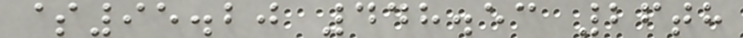$95.20 448.53 26th
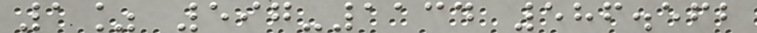1% 597-1134 586.562
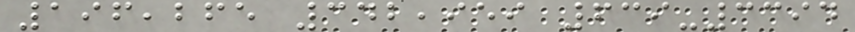196,265 342,959 639-3394
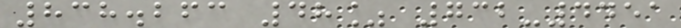838.263 48% 732-4451
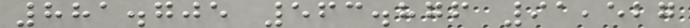881.705 563.876 91,527
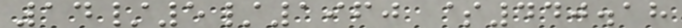14/5/1960 $440.18
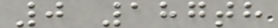0 187th
